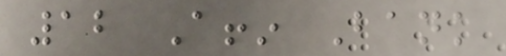12 Affin Bank
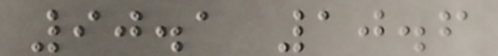90.1 10.6
